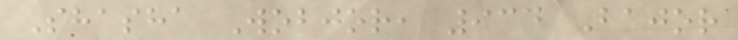Shasha Wobjor, 934 Bajor
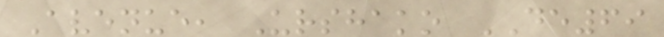Avenue, Urshako DE69
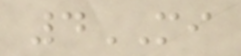4MI
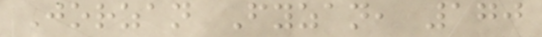Jorzan Fyzan, 170
